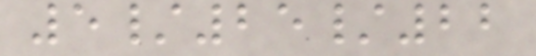5/25/22
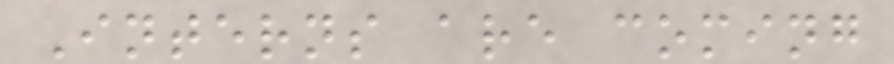Interns are coming
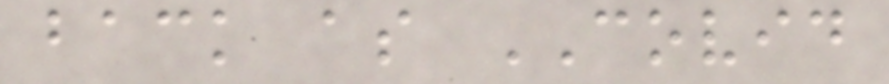back as COVID
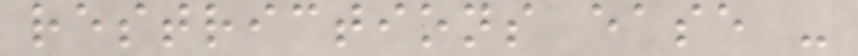restrictions ease -
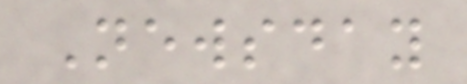Newsday
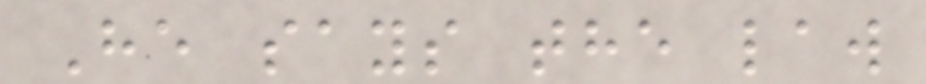He says the law
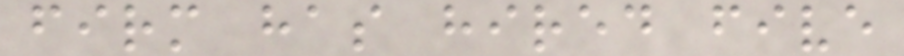firm has hired five
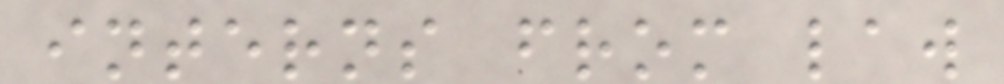interns from law
